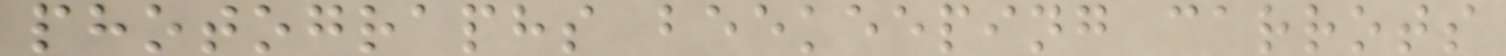photographs beekeeping carrots
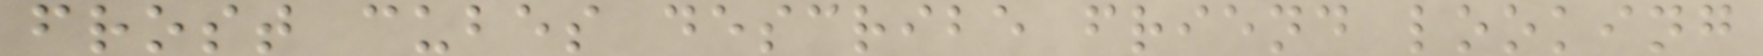frost cubes describe friend looking
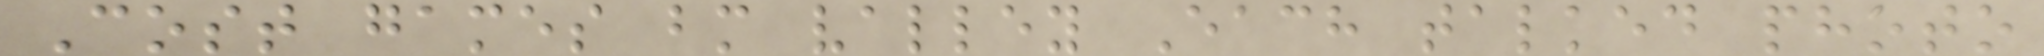Cost games bm valley Each talked photo
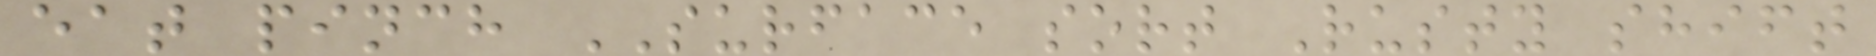eat pinch SURFACE sort Rusty shift
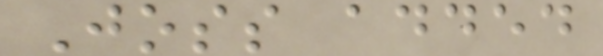Joss added
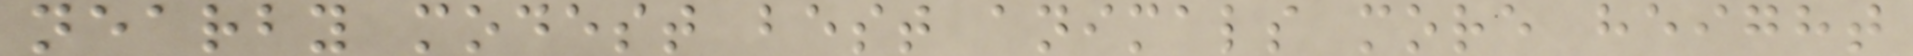nearby modest best animals more height
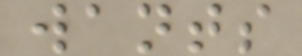wants
